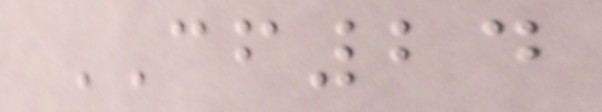CF24
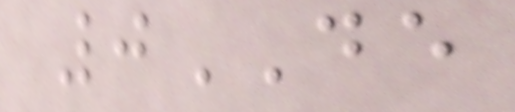0DE
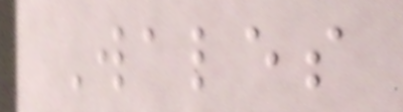Wales
